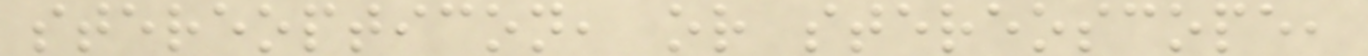stereopticon, or stereoscope,
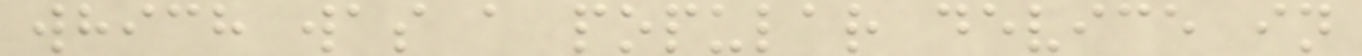which was a popular device in
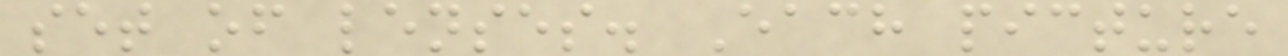set of lenses. Each picture
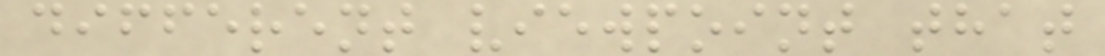different viewpoint that
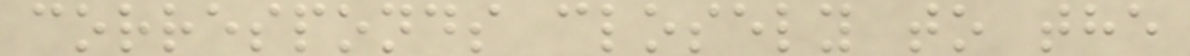corresponds closely to the
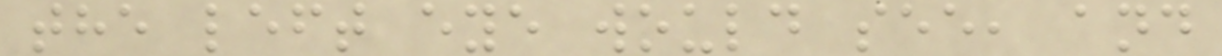the left eye would see, and
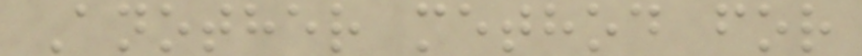Another method for
